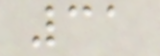31
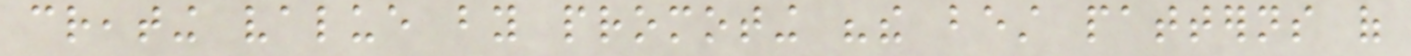creating value by promoting "the best patterns of
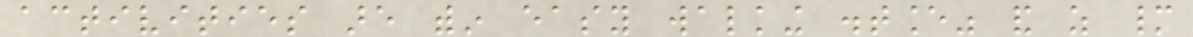activities are within easy walking distance" and as many
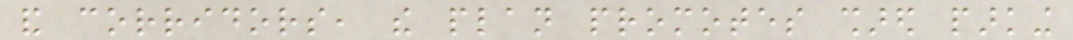and corridors, the plan promotes shared parking
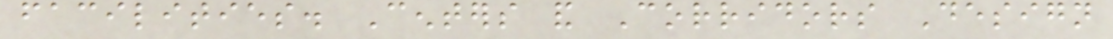facilities. Centers and Corridors Design
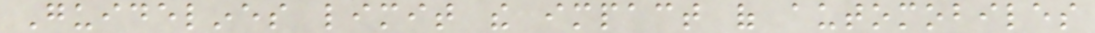Guidelines limit the impact of automobiles
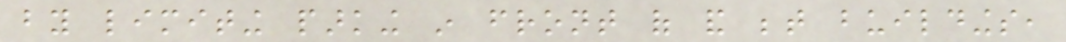by limiting parking in front of and between buildings,
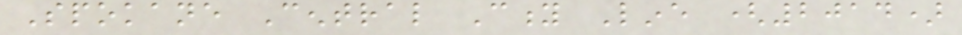Spokane Central City Line (2014)
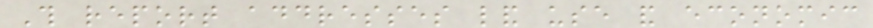This report addresses land use and economic
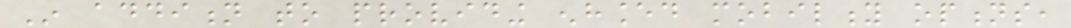In addition to providing enhanced mobility options,
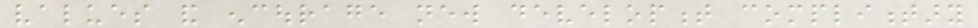values and encourage new development complimentary
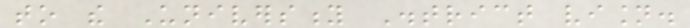to the University District vision.
